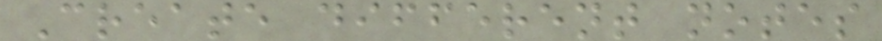Create different notes
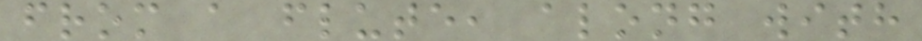from a flute, along with
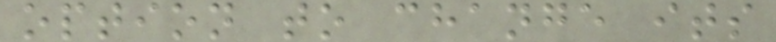option to change its
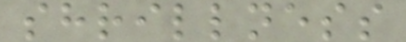shrillness
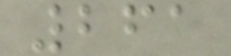261
